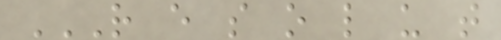R E S O L U T
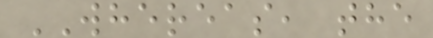WHEREAS, the
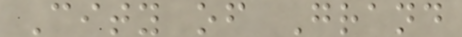City of Grand
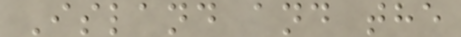Island and the
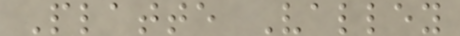Platte Valley
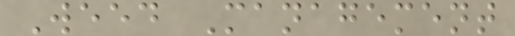Weed Management
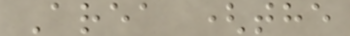Area (the
